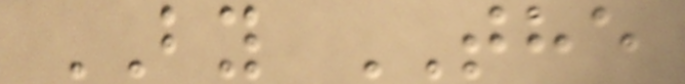BY THE
